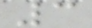3
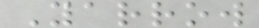Yarrow
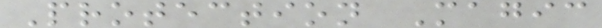Protection Magic
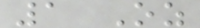1 Oz
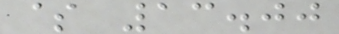$ 13.00
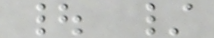| /
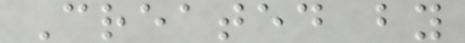Created by
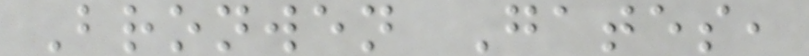Bronwen Gates,
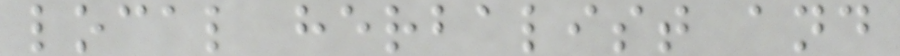local herbalist and
